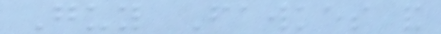Guy Fawkes and
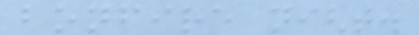bonfire night.
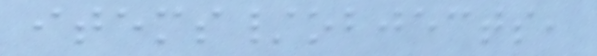items/objects,
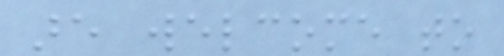are welcome to
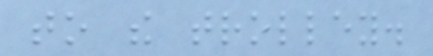to the trolley.
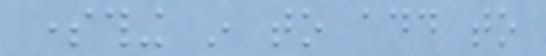something in to add to
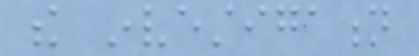the investigation
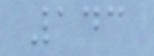143
